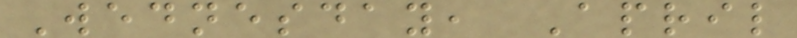Wednesday, April
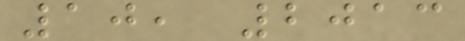10, 2013
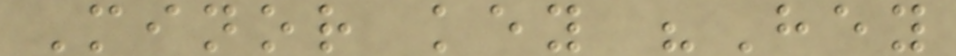Minor key "Hey
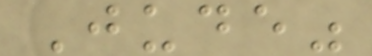Jude"
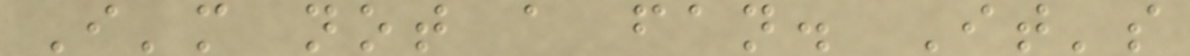I'm not a fan. It's
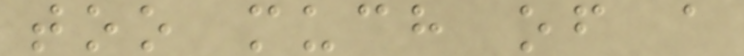too much of a
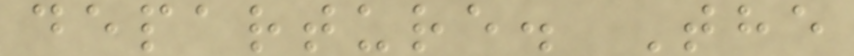departure. The
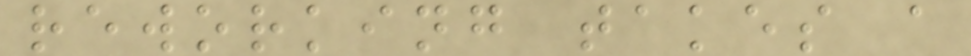reworking takes a
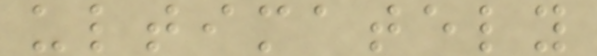ultimately
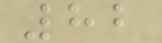82
